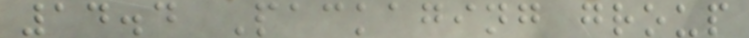14.4 Packaging group
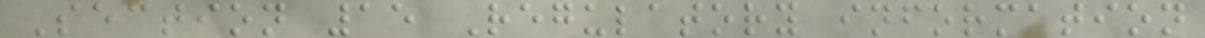Section 15 Regulatory information
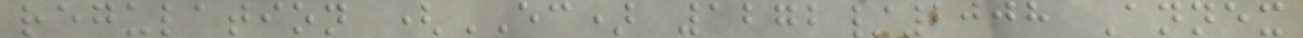regulation (EC) 1272/2008 Annex
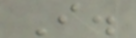I.
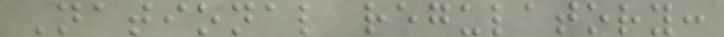National regulatory:
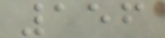156
